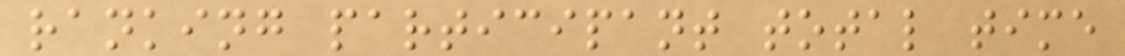ranking participant total time
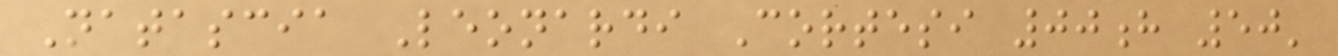Natascia Leonardi Cortesi 00h 50'
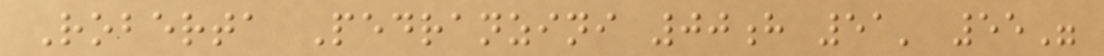Roberta Pedranzini 00h 51' 55"
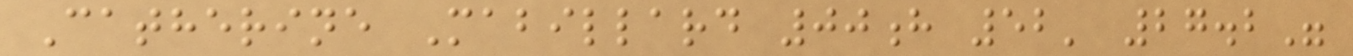Catherine Mabillard 00h 52' 27.2"
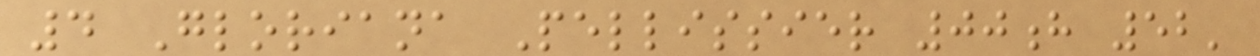4 Gloriana Pellissier 00h 52'
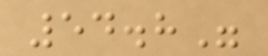54.8"
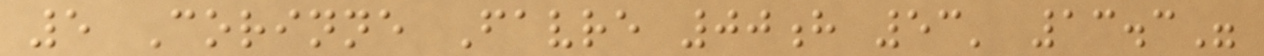5 Corinne Favre 00h 53' 13.3"
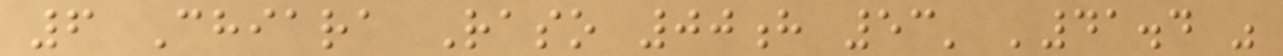6 Chiara Raso 00h 53' '41.4 "
